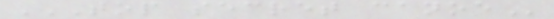TOP SECRET CANOE
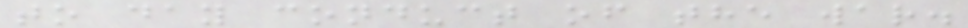to day conduct of the war.
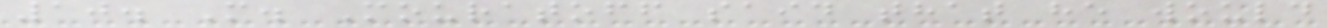10. M. Mouratoff said that he would
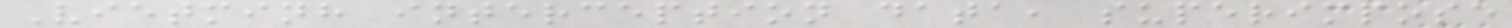Vietminh interception data, superimpose
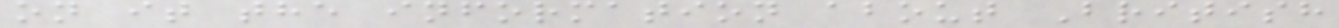on it the information about British
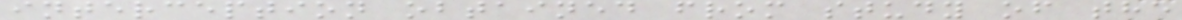interception obtained from study of the
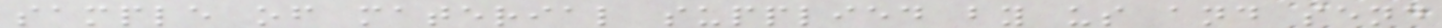sample of material supplied by us and send
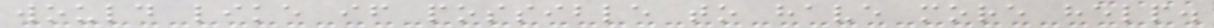would like if possible to have more help.
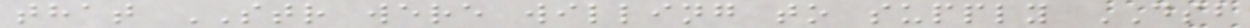that STR were willing to supply DSB
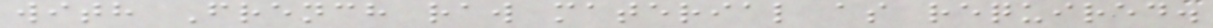with French raw material as required.
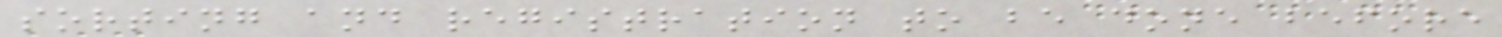sorting and registration to be done before
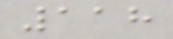118
